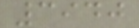3940
